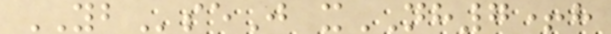YBseJ xNH7+h
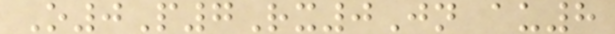O0P7Rx0Jn au8
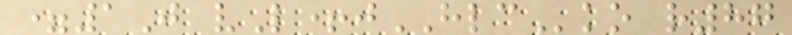=1J vL+jHLCko r87
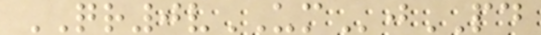QR0vUMjPD
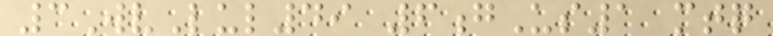3WvLul49 6gUs1 mtq
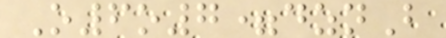O6o7=dznB
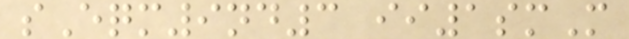sEqm9nd3 ii1smM
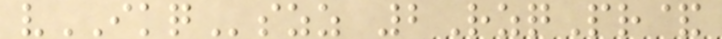vIKQszz 2RzqPr&
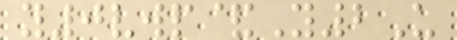y0vwp&Y2U
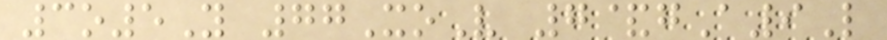3o5Y 77XoV 7&gA9L
